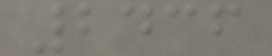2436
